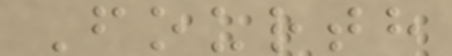Fourth
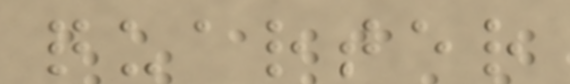quarter
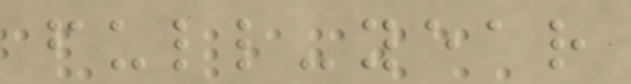full-year
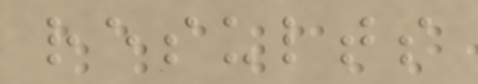results
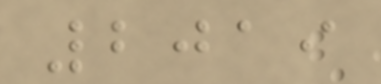2019
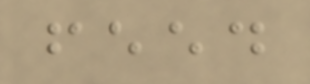feed
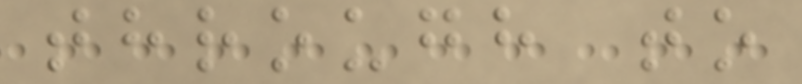through to
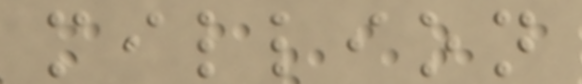million
